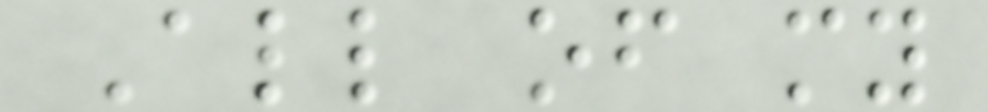All of my
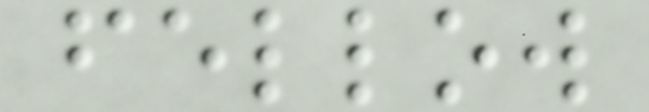fellow
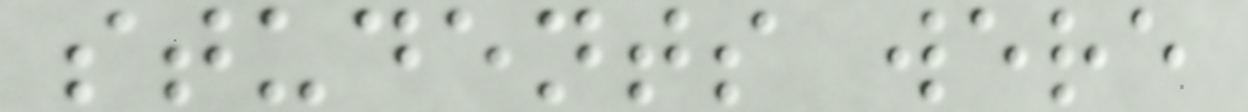students were
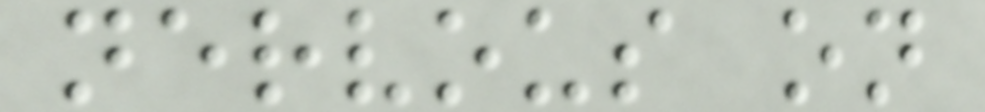nervous on
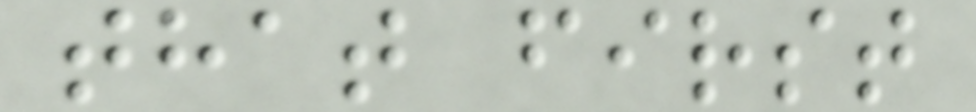that first
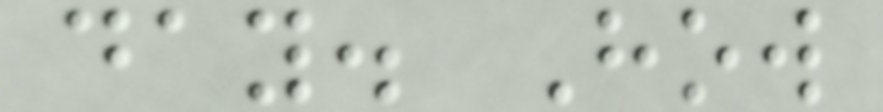day. How
